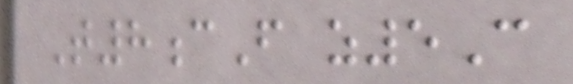T8cF z5C
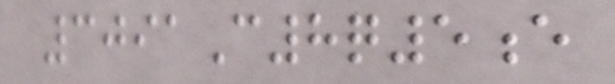3091C8q5e
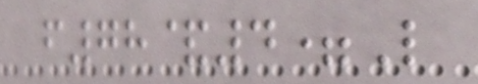f78&4=L
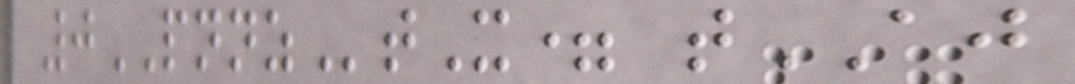0PNNZtX= tAJ
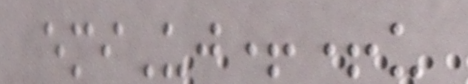emiUj++u
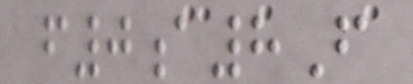f0a8F
